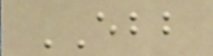EBB
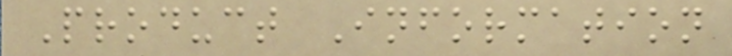Product Information
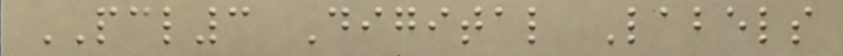PCL3 Digital Labels
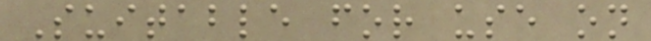Suitable for use on
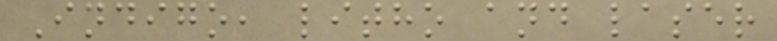Indigo, litho and laser
